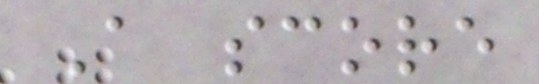A score
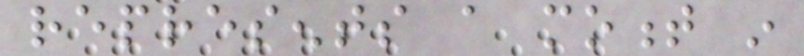represents a moment in
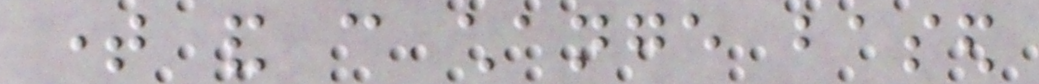time and can change based
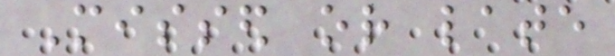Missed or late
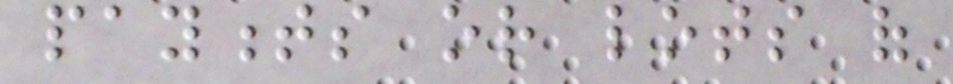payments or lots of
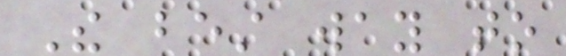The best way to
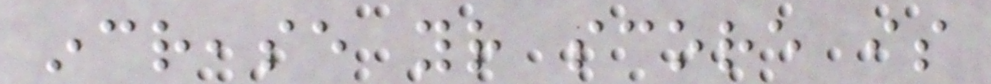increase your score is
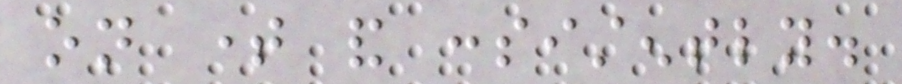on time and consistently.
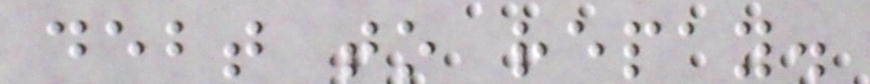debt to repay.
